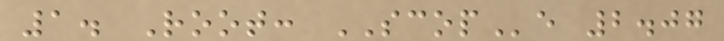1. Root: SCOPe 2.07
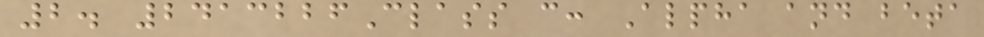2. 2413226Class c: Alpha and beta
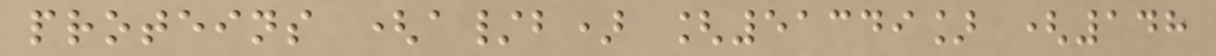proteins (a/b) [51349] (148
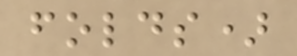folds)
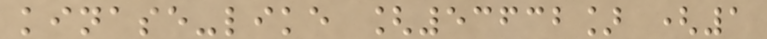kinase-like [53632] (1
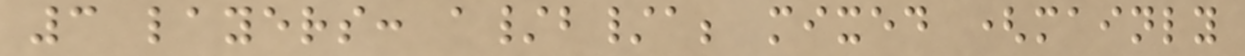3 layers: a/b/a; mixed (mainly
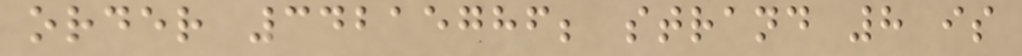order 34215786; strand 8 is
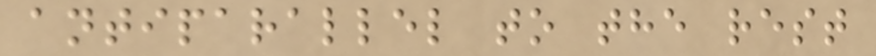antiparallel to the rest
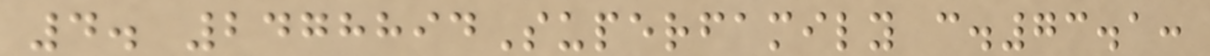4. 2478894Superfamily c.73.1:
